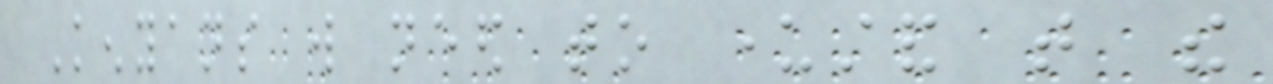Kenyans will need to understand that the
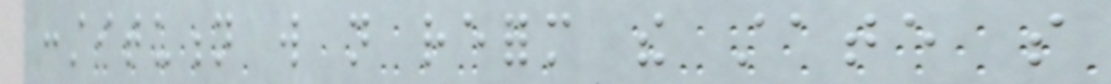constitution will not reform the state so
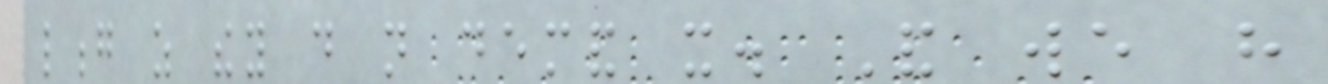long as they do not demand it. And we have
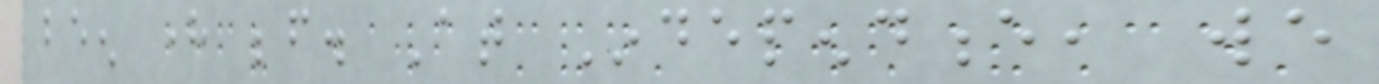been here before. At Independence, we
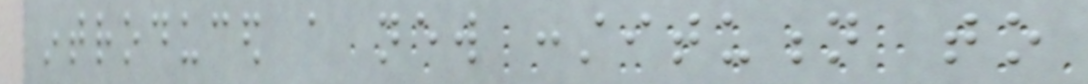introduced a new constitution to
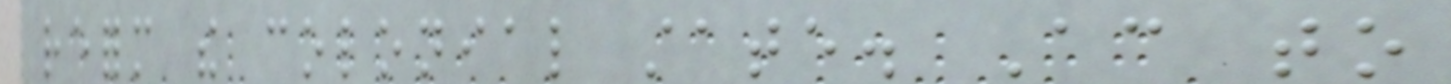reform the colonial state. According to
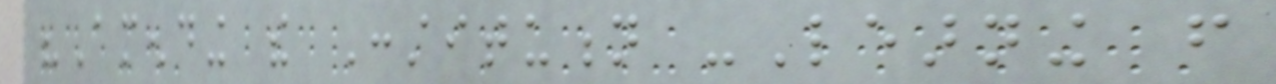"Amending the Constitution -Learning from
